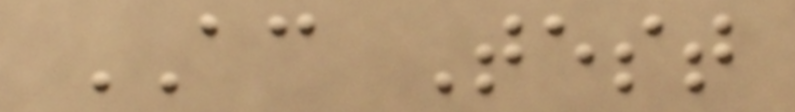AC Test
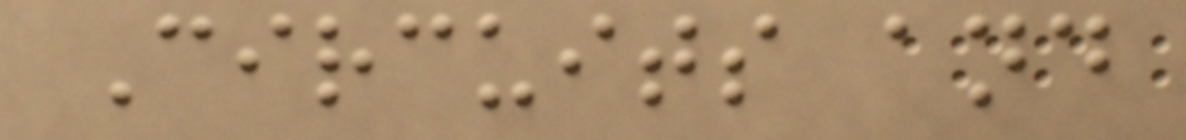Circuits and
